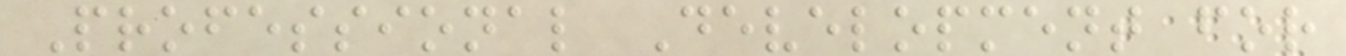Professional Development for
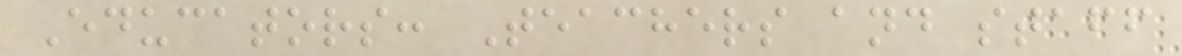Educators: Teachers and staff
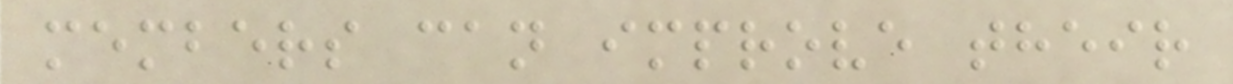members can improve their
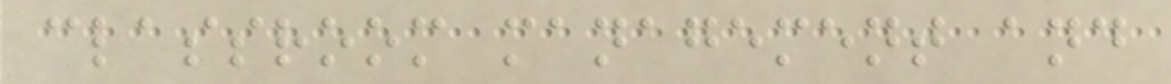classroom management and
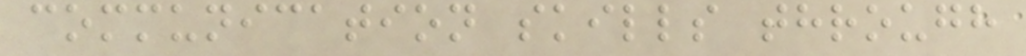communication skills through
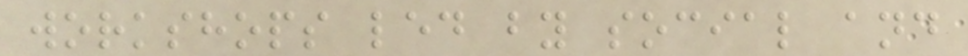workshops led by social and
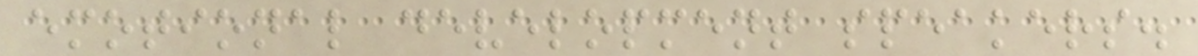emotional development speakers.
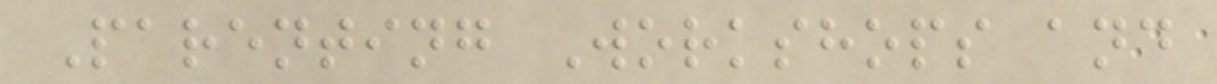Parenting Workshops and
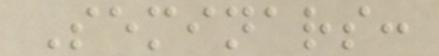Seminars:
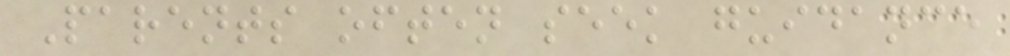Parents often seek guidance
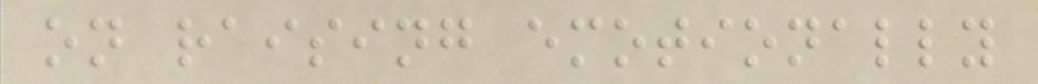on raising emotionally
